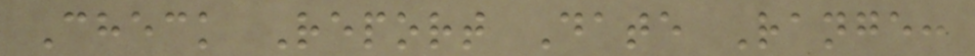Check Report Date Range:
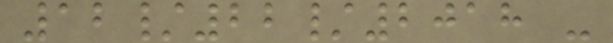12/22/2018 -
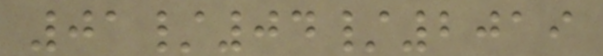01/04/2019
